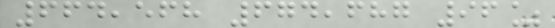664,568 674,687 96%
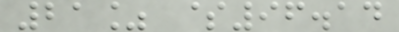21% $96.14
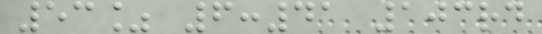53% 6:41 103rd
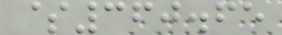$360.65
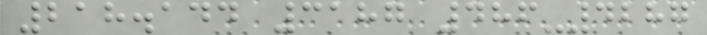218.144 3187 486-4287
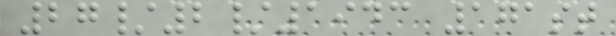27/2/1943 171st
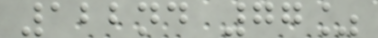122nd 77%
